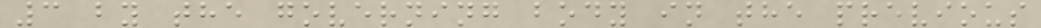3 by the governing body in the previous
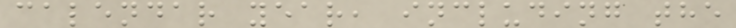calendar year, including the
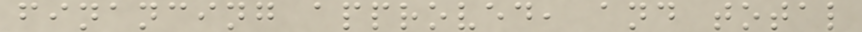financing approved, and total
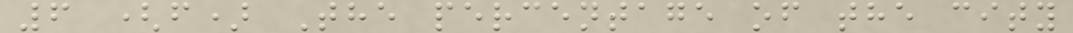6 (f) The percentage of the city
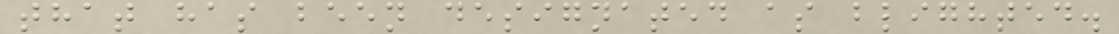that has been designated as blighted.
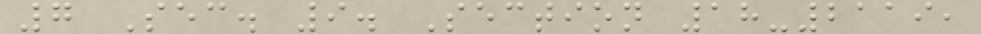7 Sec. 9. Section 18-2119,
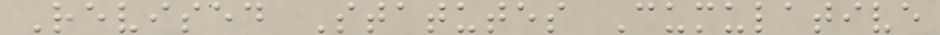Revised Statutes Cumulative
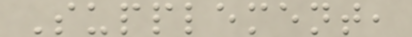Supplement,
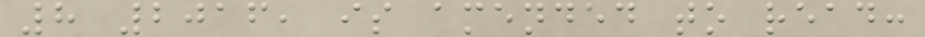8 2016, is amended to read:
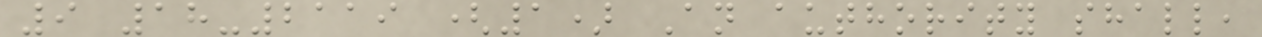9 18-2119 (1) An authority shall,
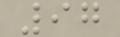97
